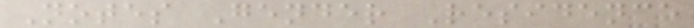Notes Gender Residence
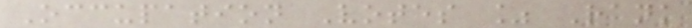Occupation Votes % Rank
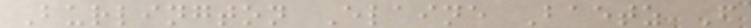Burlington Elaine Baetz F
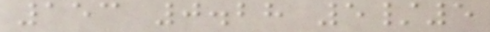153 0.28 5/5
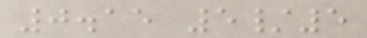0.15 5/5
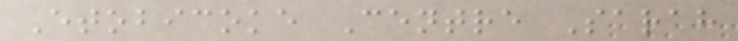Etobicoke Centre Sarah
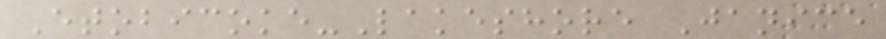Etobicoke-Lakeshore Janice
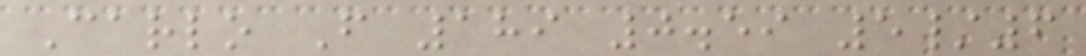Carlo F 189 0.59 5/6
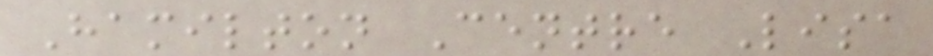Hamilton Centre Lisa
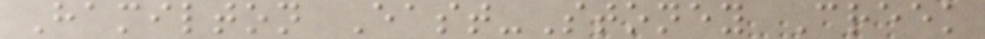Hamilton East-Stoney Creek
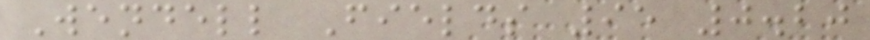Wendell Fields 95 0.20
